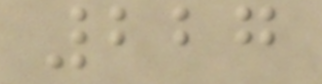227
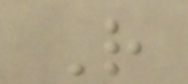R
